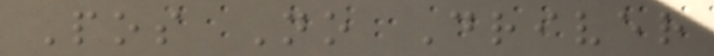Pos No Driver
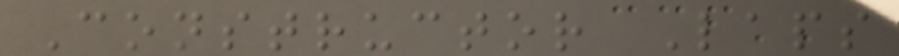Constructor Laps
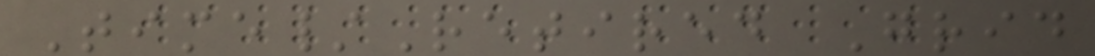Time/Retired Grid
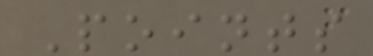Points
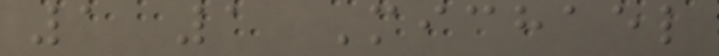1 1 Michael
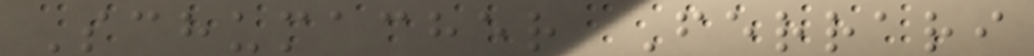Schumacher Ferrari
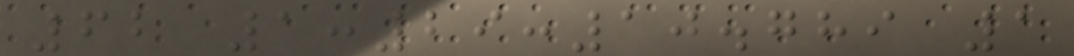62 1:29:10.789 1
